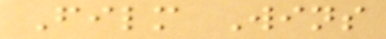Film Wins
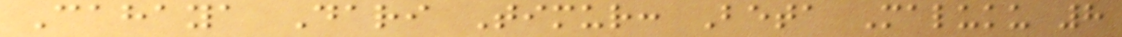Cahaya Dari Timur: Beta Maluku 8
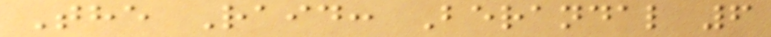The Raid: Berandal 6
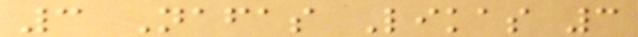3 Nafas Likas 3
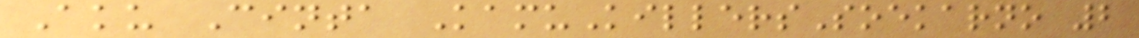Aku Cinta KamuKillersSoekarno 2
